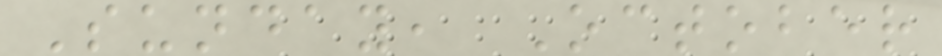Sunday, October
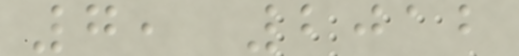7, 2012
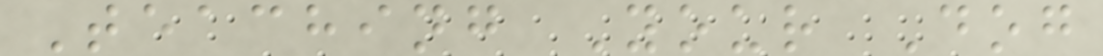Teaching Your Dog
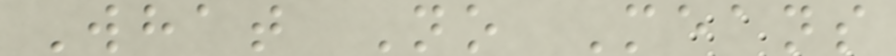What No Means
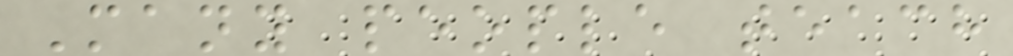Many people teach
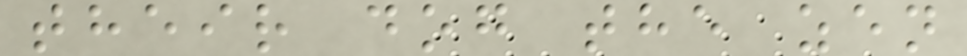their dog the zen
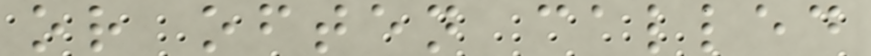or often called
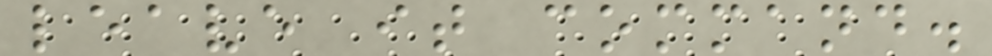leave it command.
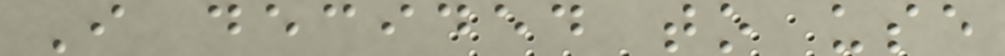I decided to use
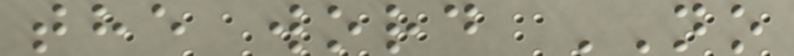the word NO
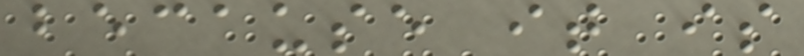because it is
